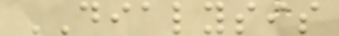DIALYSIS
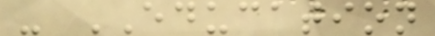- EDUCATION
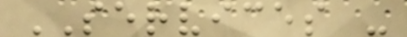SERVICES -
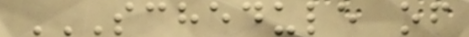SCHEDULE OF
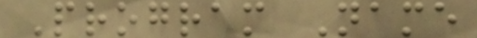Program Name
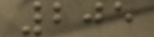205
